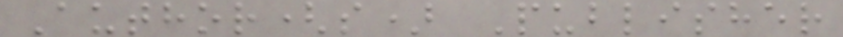Author(s) Publisher
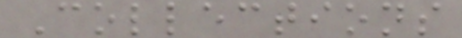Collections
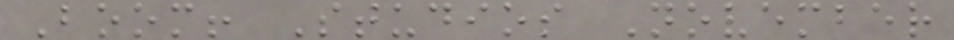Boom! Studios November
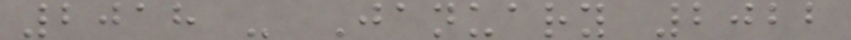2018 - January 2022
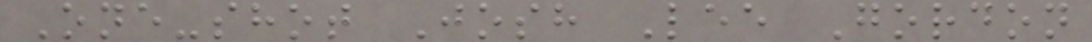One-shot Josh Lee Gordon
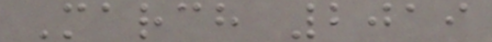March 2019
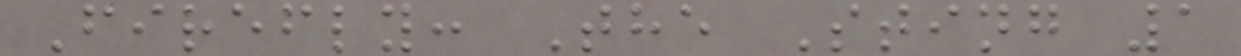Firefly: The Sting 1
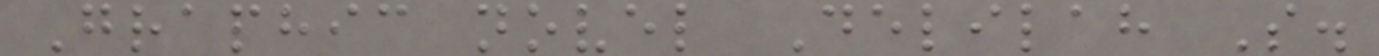Graphic novel Delilah S.
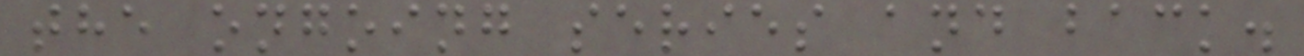the ongoing series and back.
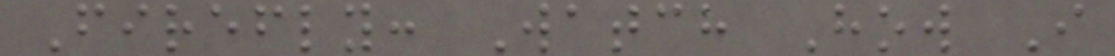Firefly: Watch How I
